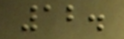12.
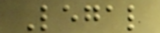Legal
